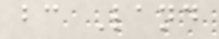bc Land
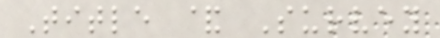Title & Survey
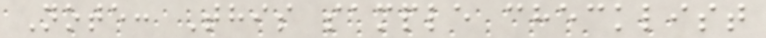Note: This sample checklist
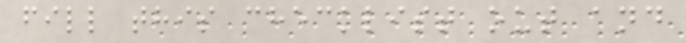fill this checklist out and
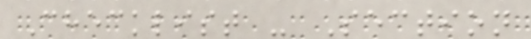Checklist - Section
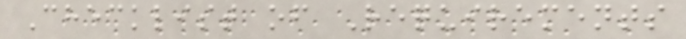Checklist of Requirements
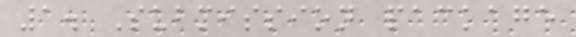1. Submission package
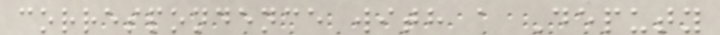correspondence with a Deputy
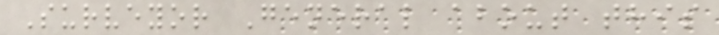Surveyor General about this
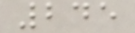245
